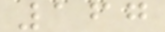167
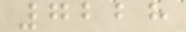7228
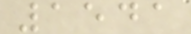1541
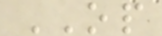OP
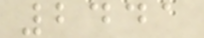2441
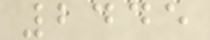2445
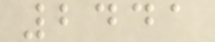2441
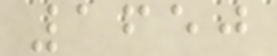1650
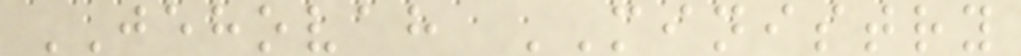JEHOVAH MINISTRY
